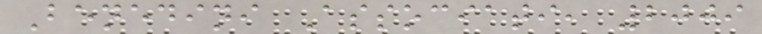Benedini Associati, 2009
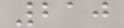210
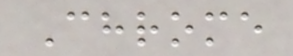Chrome
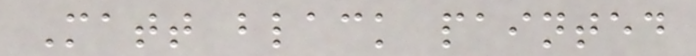Matt black painted
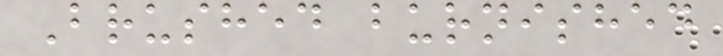Brushed burnished
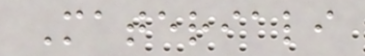Materiali
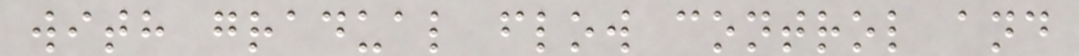with gradual flow control and
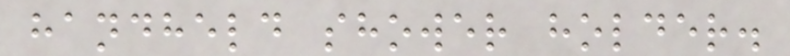handheld shower holder.
